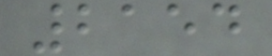2154
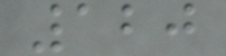120
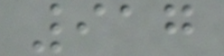917
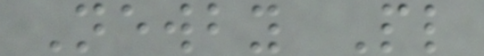Newby Pl
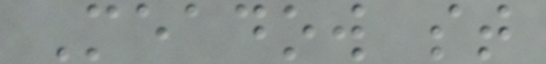Meadow st
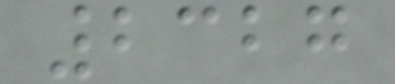2327
